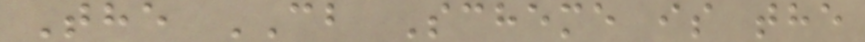The CB Scheme is the
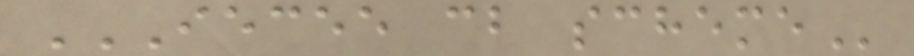IECEE CB SCHEME
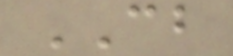CB
